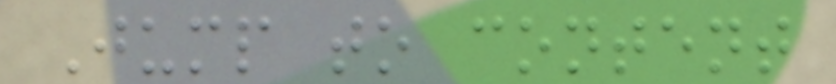Jump to content
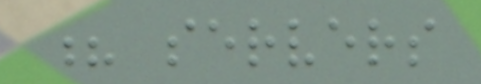? servers
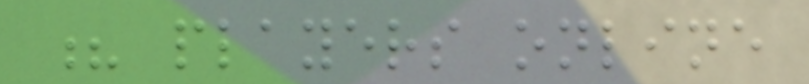? players online
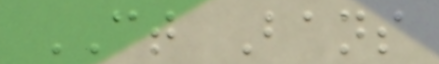CT Bans
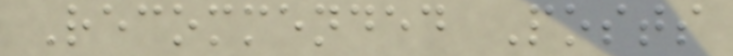Recommended Posts
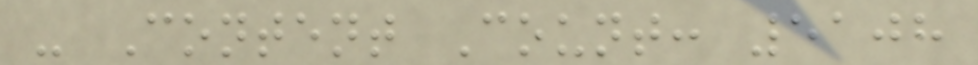- Content Count: 5108
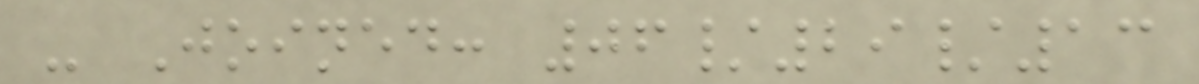- Joined: 06/29/13
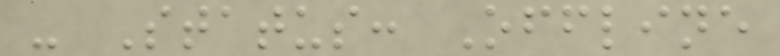- Status: Offline
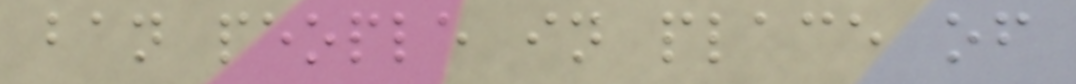ban people in place of
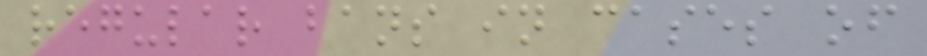regular bans in cases of
